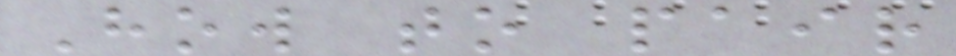How to pair
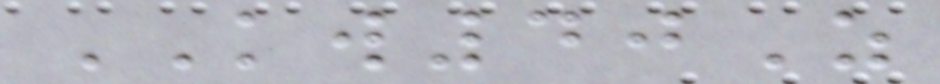KW40Z
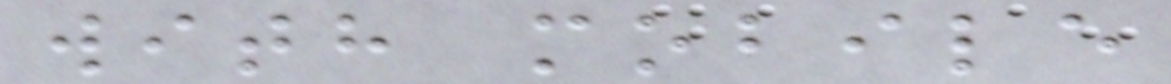with mobile
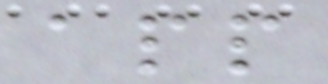app
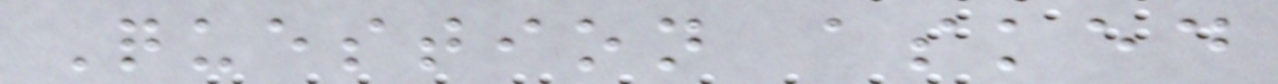Question asked
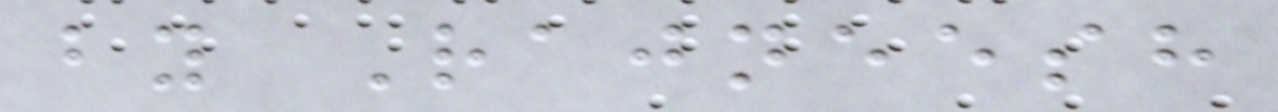by Rajneesh
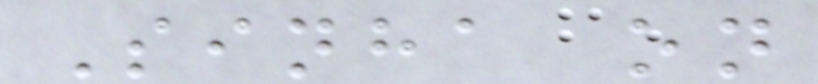Sinha on
